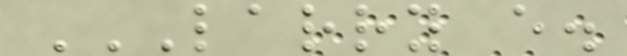LARRY E.
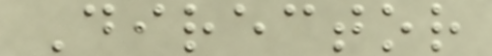Director
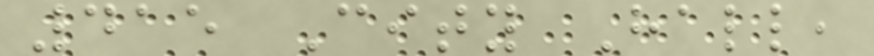415 City Hall,
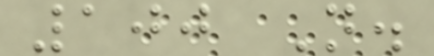100 N.
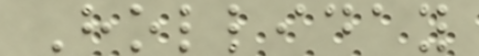Holliday
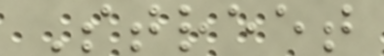Street
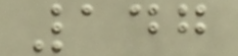147
